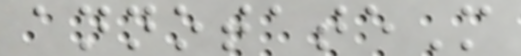annotateM
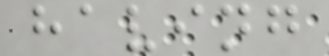having
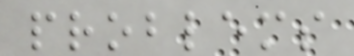problems
